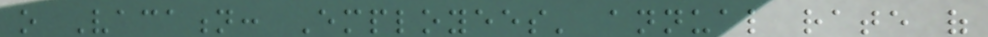o Vacation: Employees' annual rate of
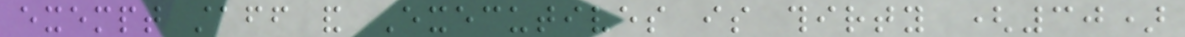exempt staff and Executives is thirty (30)
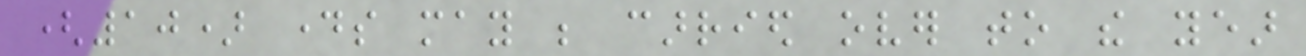(10) days may be carried over to the year
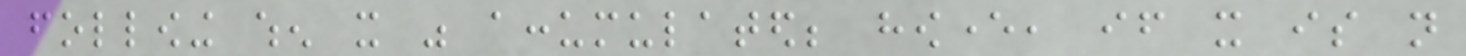following when it was accumulated; however, if it is not
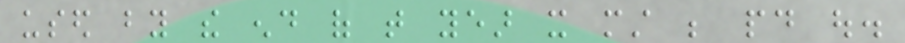used by the end of that year it must be paid out.
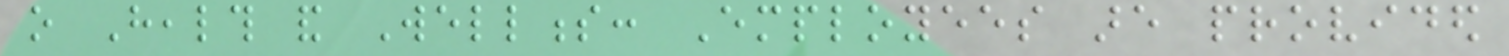o Health and Wellness: Employees are provided
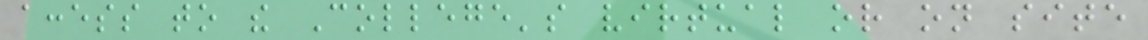access to the College's virtual or on site
